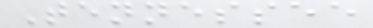Tennessee
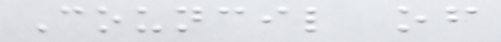Council of
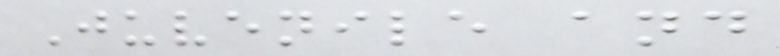Juvenile and
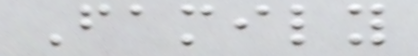Family
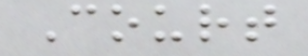Court
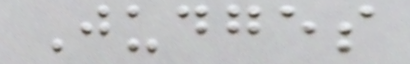Judges
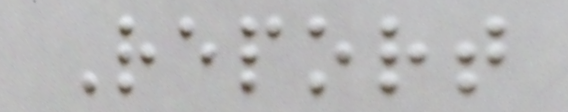Report
